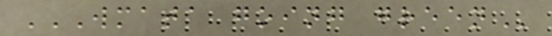WMATA GOING GREEN
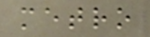metro
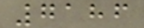7186
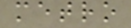metro
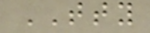TTY
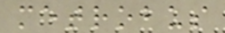metrobus
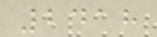2418
